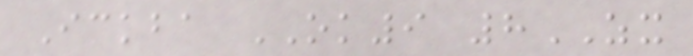Ickba OK9 8ZX
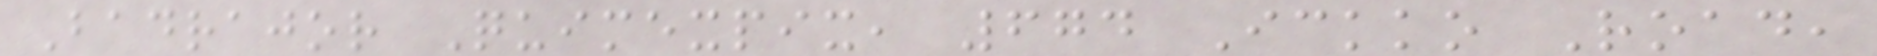Badrajor Quimexpix, 674 Ickko Road,
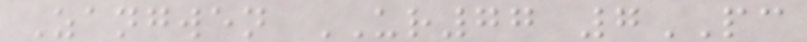Zangwen UR77 7PC
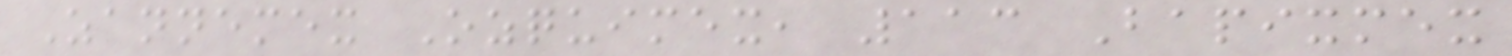Zannemex Ozquimex, 113 Bapixmex
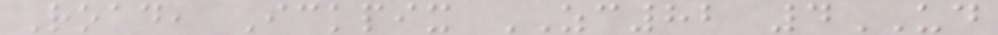Road, Ickpix ZC82 4UD
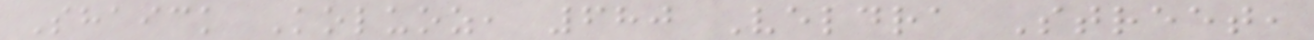Shaick Koluoz, 680 Veldra Street,
